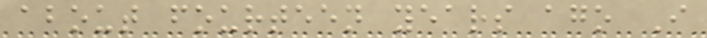about fourteen years ago I
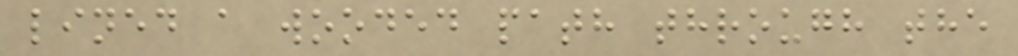lined a wooded path through the
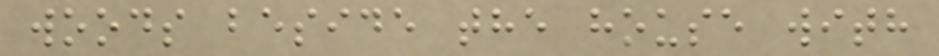woods beside the house with
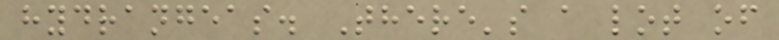hydrangeas. There's a lot of
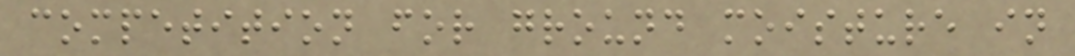competition for ground moisture in
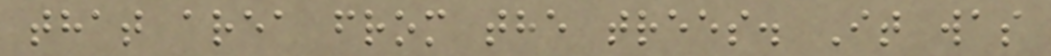that area from the trees. It was
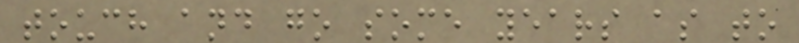touch and go some years as to
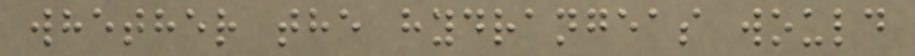whether the hydrangeas would
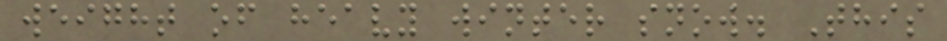weight of heavy winter snow. This
